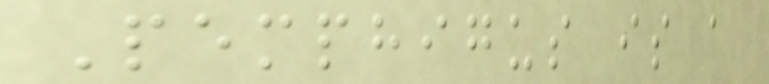Pemphigus is a
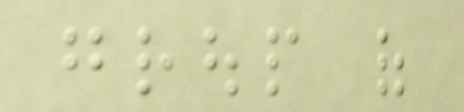group of
